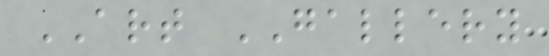ART GALLERY
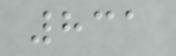831
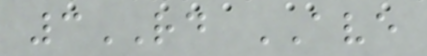3RD AVE
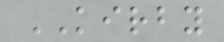KIRBY
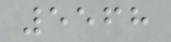5568
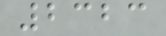2323
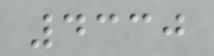4330
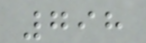798
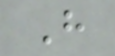H
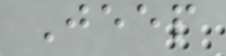Jeep
